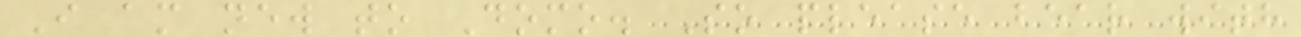I am new to Domo. So please bear with
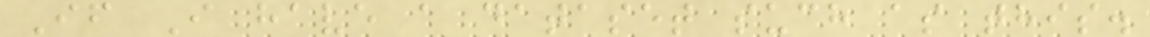If I have a dataset such as this.
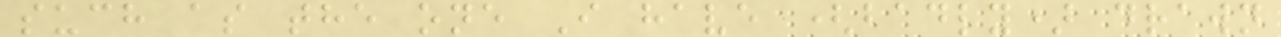such as the one I have (badly) drawn
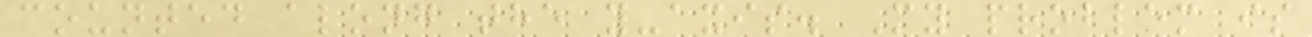counted along the y-axis. My problem is
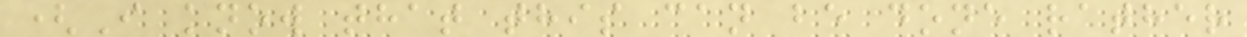(I know that this can be done rather
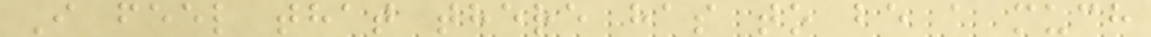I feel that there has to be a much
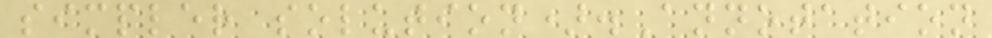simpler solution).Annotation
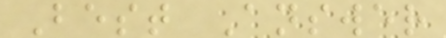Best Answer
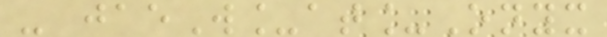- jaeW_at_Onyx
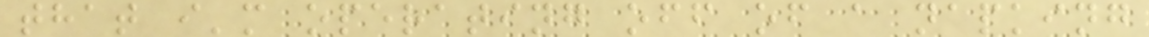that i'm operating off of a napking
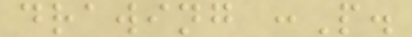drawing :P.
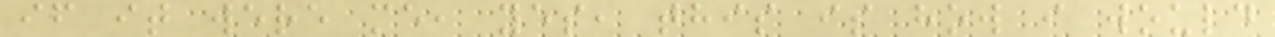if it were me, yes, this is how i would
